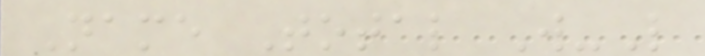Name Total W-L
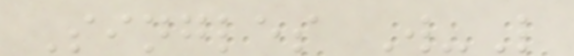Singles W-L
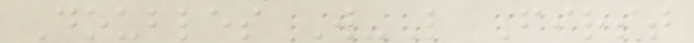Doubles W-L First
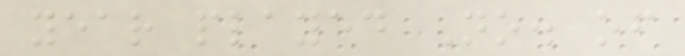year played No. of
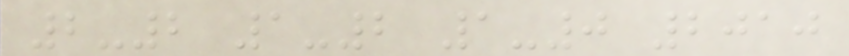2-2 1-2 1-0 2010
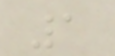1
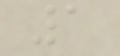1
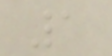1
